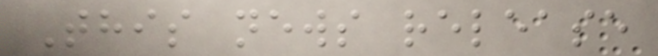This news release
